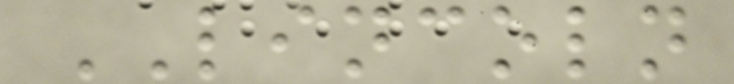LINCOLN
